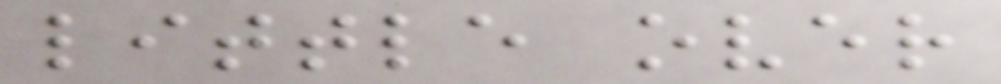little over
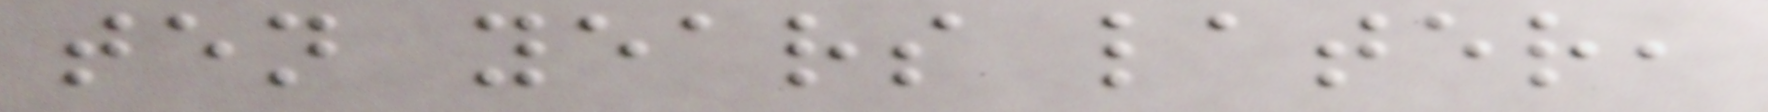ten years later,
